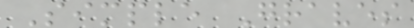Simple Graves
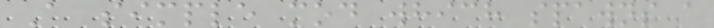A simple mod which spawns a
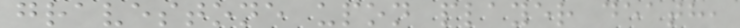gravestone upon player death,
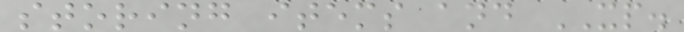storing items and XP.
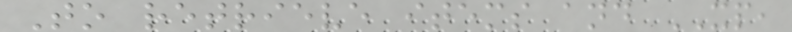To retrieve items and XP,
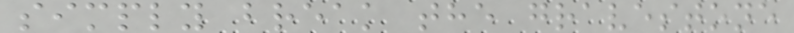simply break the gravestone
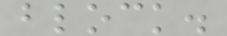block.
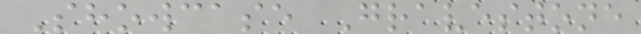Showcase Gravestone
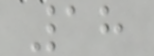18
